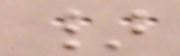}
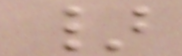}
